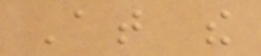At the
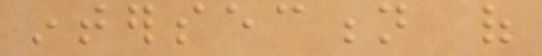intersection of
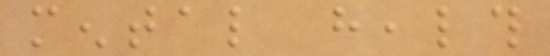mental health
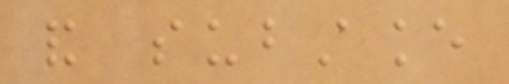and substance
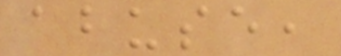abuse,
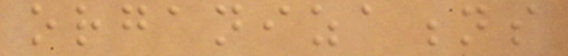organizations
